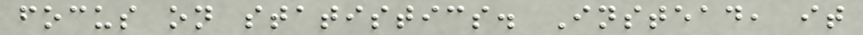focus on statistics. Instead, it
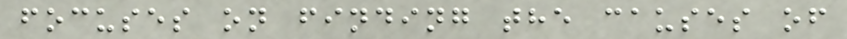focuses on finding the causes of
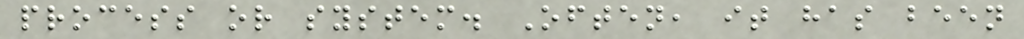process or system. Often, it has been
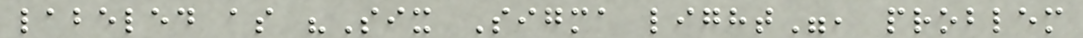labeled as "Six Sigma light", problem
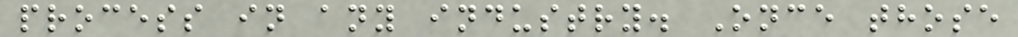process in any industry. Once those
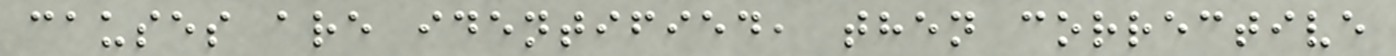causes are identified, then corrective
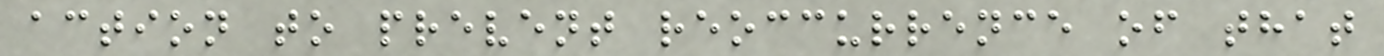action to prevent reoccurrence of that
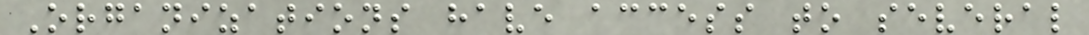Organizations have access to several
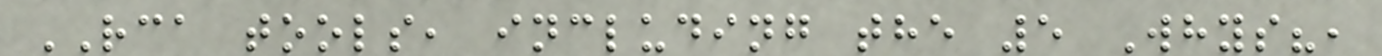RCA tools, including the 5 Whys?,
